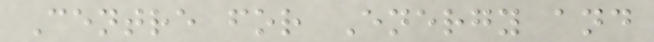Centre for Energy and
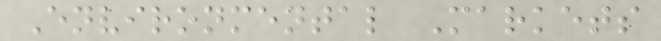Environmental Markets
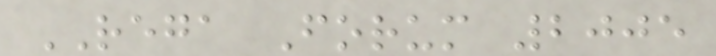REGA Forum 2005
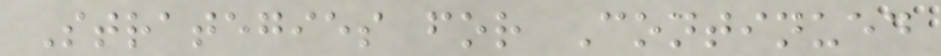Strategies for Continued
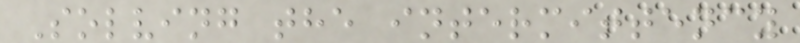Solving the intermittency
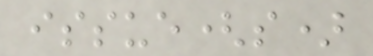issue(s)
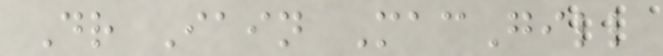Dr Iain MacGill
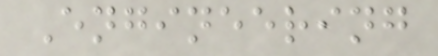Engineering
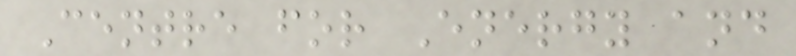Centre for Energy and
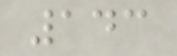143
